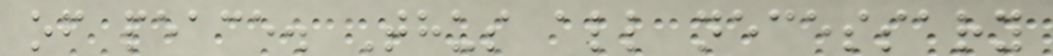of peace. Thus all necessary
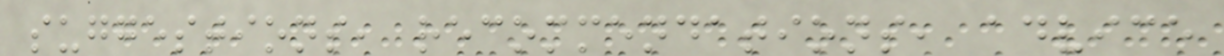suggestions, recommendations, advice
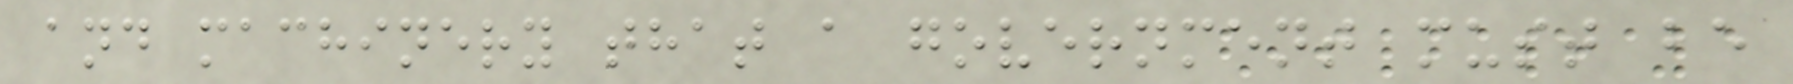and machinery that a government must be
